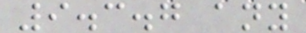9.3.7 any
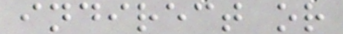indirect or
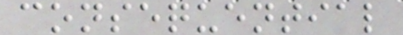consequential
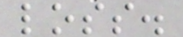loss.
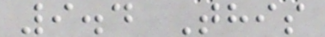9.4 This
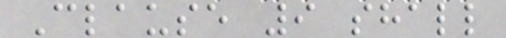Clause 9 shall
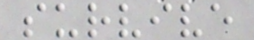survive
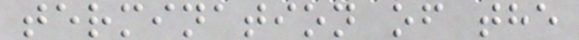termination of the
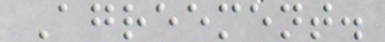Agreement.
